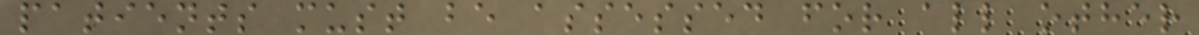patients must be assessed for all other
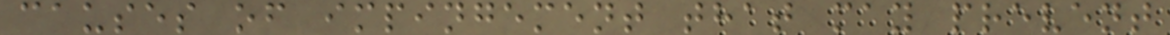causes of impingement that may prevent
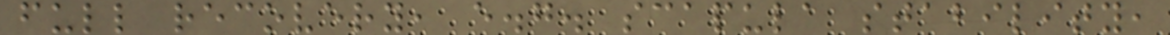full recovery, e.g. scapula stability,
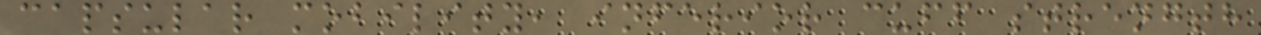capsular mobility, inferior cuff strength
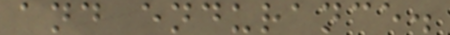and endurance.
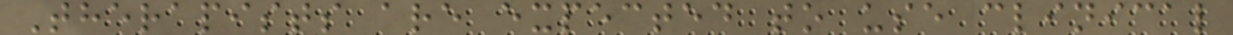Therapists are expected to use clinical
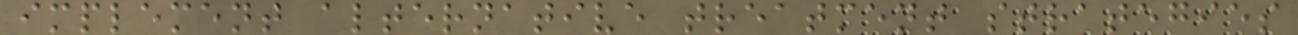implement alternative treatment strategies
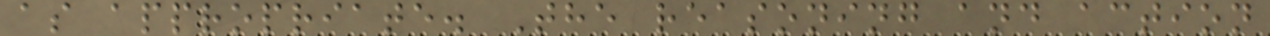as appropriate. The reasoning and action
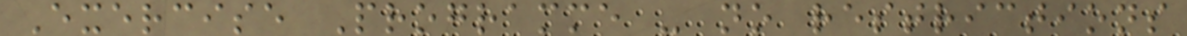Exercise Programme - no restrictions
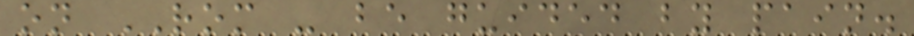on ROM - be guided by pain.
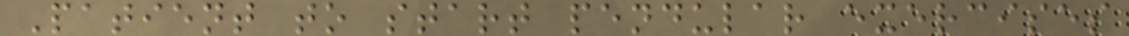Patient to start pendular exercises
